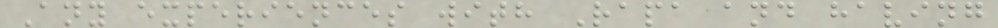Any experiences with Rapa and having
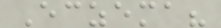Eczema?
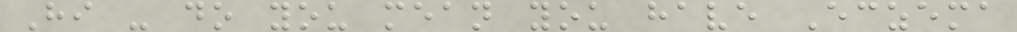Hi - do you mean you have Eczema
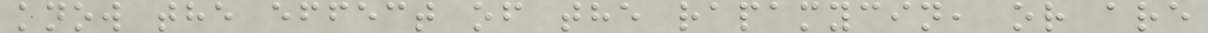know the effect of the rapamycin, or are
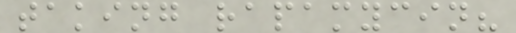taking rapamycin?
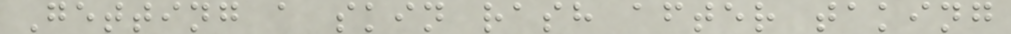Getting a skin rash after taking
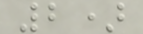2)
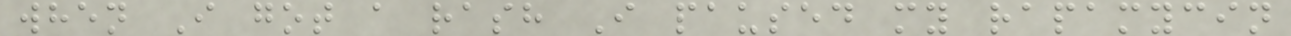when I got a rash I paused my rapamycin
